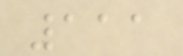111
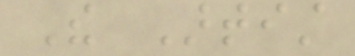The Artist
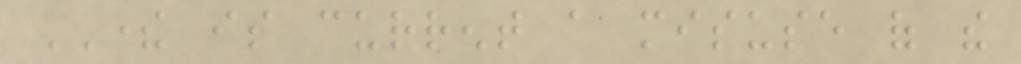THERE is current a misuse of the
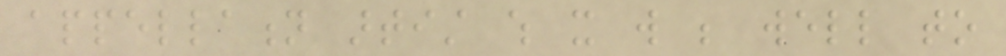appellation artist which it will be well to
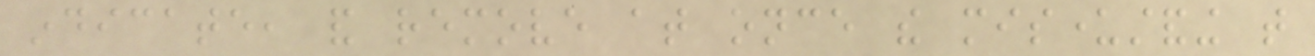indicate, and remove at once the misunderstanding that
